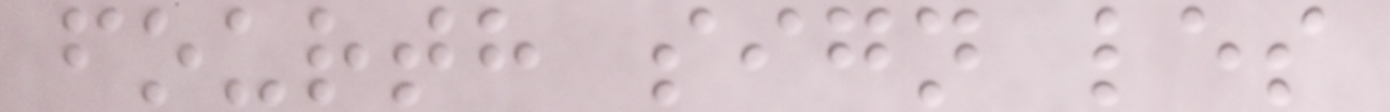fourth sign les
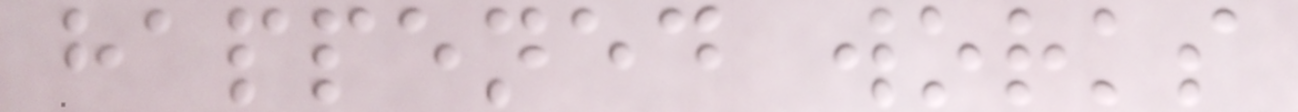happened works
